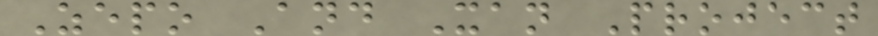Zepo And Xan Project
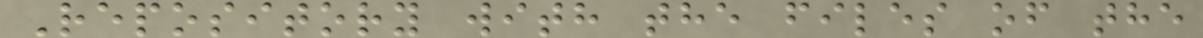Repository with the files of the
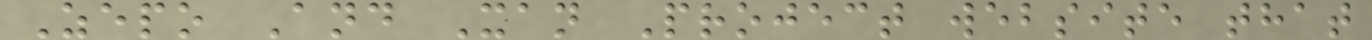Zepo And Xan Project website that
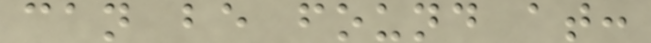can be found at:
